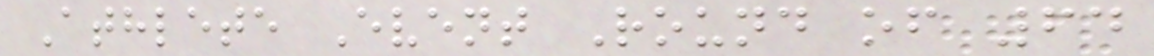Athlete Event Round of 64
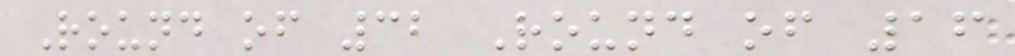Round of 32 Round of 16
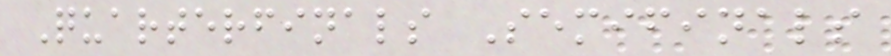Quarterfinals Semifinals
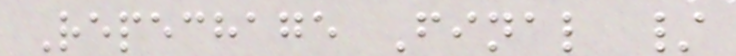Repechage Final /
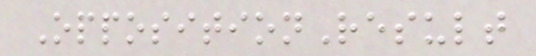OppositionResult
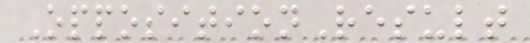OppositionResult
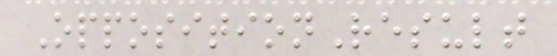OppositionResult
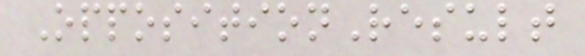OppositionResult
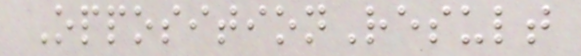OppositionResult
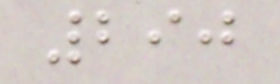290
